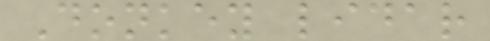Donkey lidar
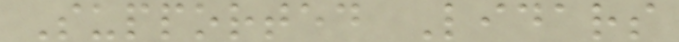Supported Lidars
